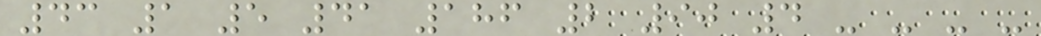43 1 5 41 186 2 90 4 - - - -
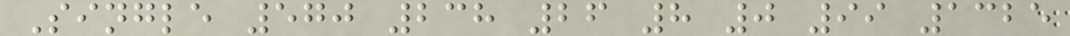Single 570 238 26 8 0 99 1325
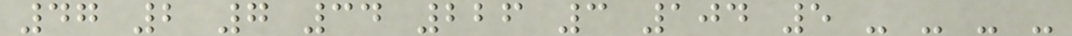47 2 7 34 226 3 104 5 - - - -
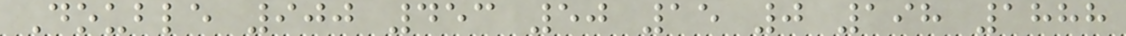Double 900 453 50 15 0 198 1888
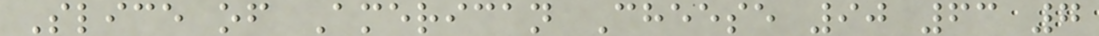Slice of American Cheese 90 63 7
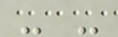- -
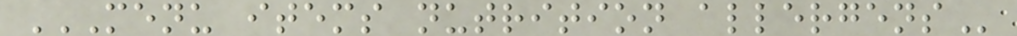MENU ITEMS NUTRITION ALLERGENS
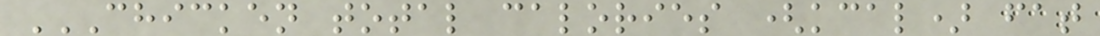CHICKEN TOTAL CALORIES (KCAL) FAT
